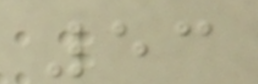53
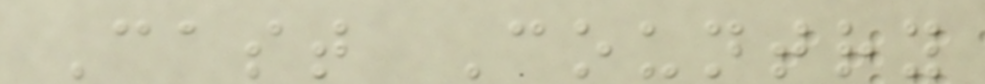Cast Country
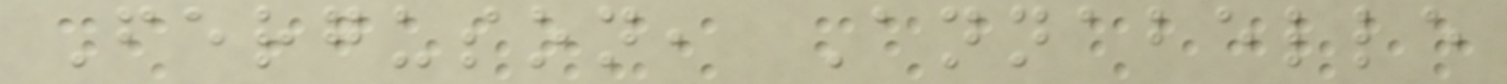Ferguson, Annabelle
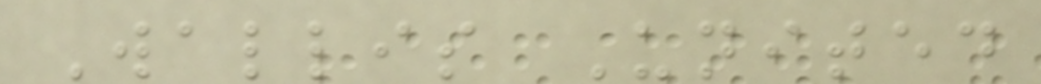Wallis United
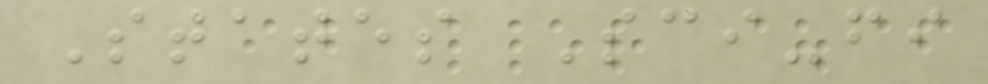States Sci-fi
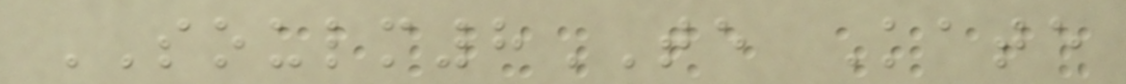SOULM8TE Kate
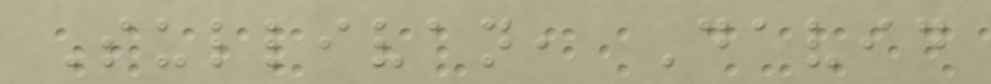Sullivan, David
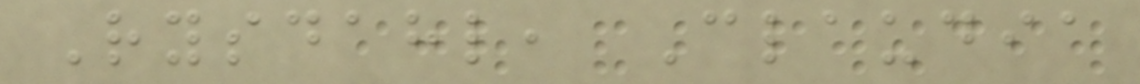Rysdahl, Claudia
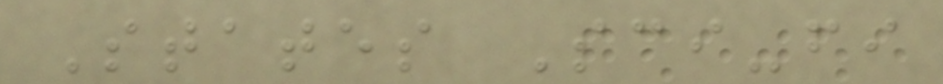States Sci-fi
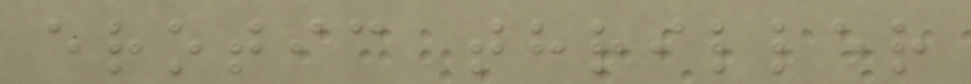erotic thriller
